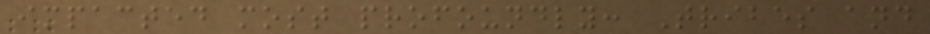impacted most profoundly: Tribes and
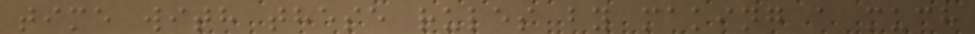time with these rules by making a much
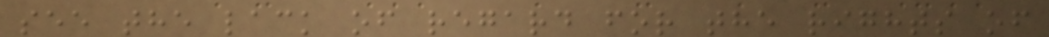see the lack of regard for the rights of
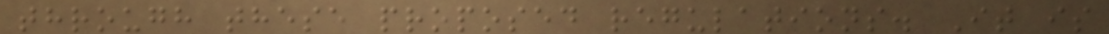through these proposed regulations. It is
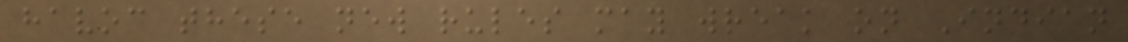havoc these new rules may wreak on Indian
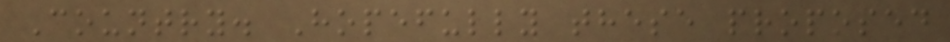Country. Hopefully these proposed
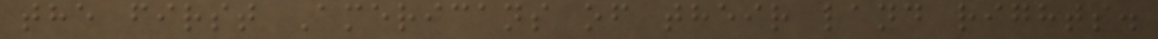the first Americans of their land rights.
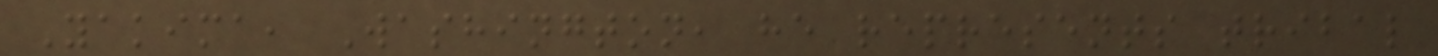Yakima, Washington, he represents tribal
